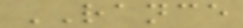RANCE
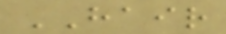HAIR
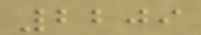2209
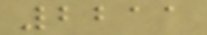2211
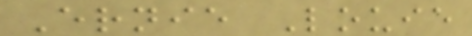Ernie Louie
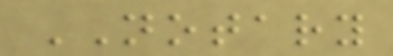NOTARY
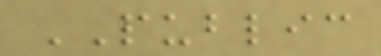PUBLIC
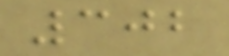302
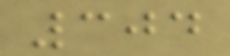304
